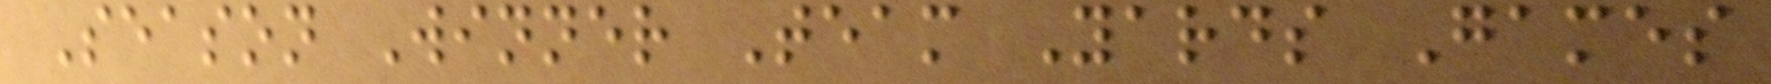Season Winner Team Yards Games
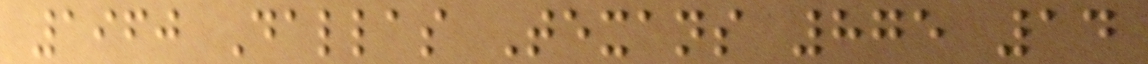1960 Dallas Texans 875 14
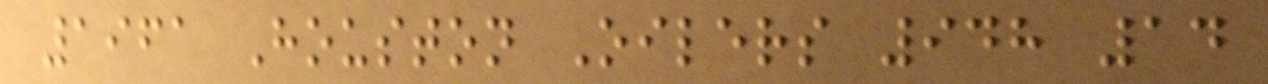1961 Houston Oilers 948 14
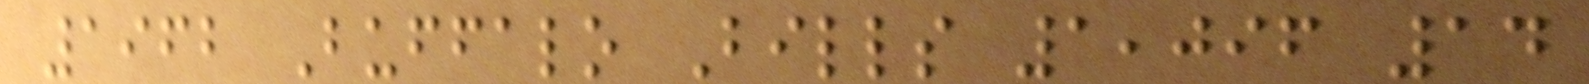1962 Buffalo Bills 1,096 14
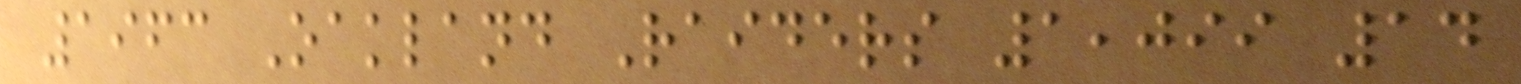1963 Oakland Raiders 1,099 14
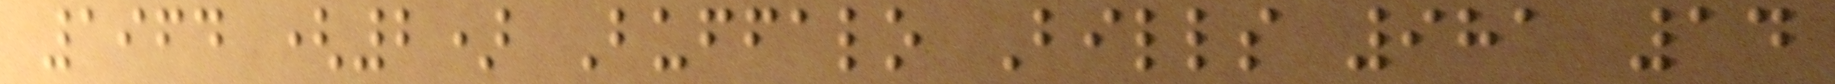1964 (2) Buffalo Bills 981 14
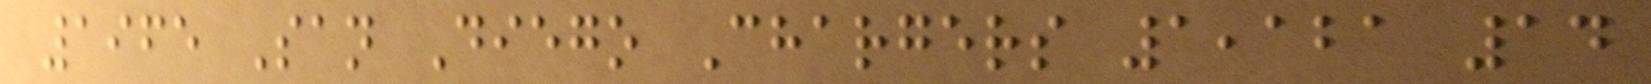1965 San Diego Chargers 1,121 14
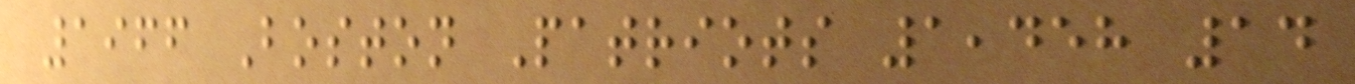1966 Boston Patriots 1,458 14
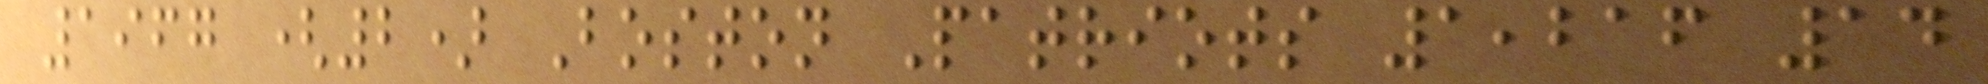1967 (2) Boston Patriots 1,216 14
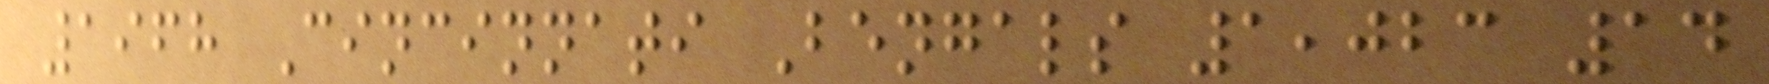1968 Cincinnati Bengals 1,023 14
